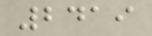2419
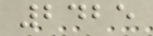2425
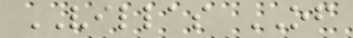VILLAS OF
